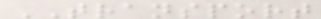TRANSPORT
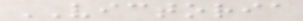VICTORIA
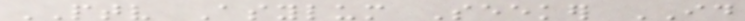PTV Asylum Seeker ID
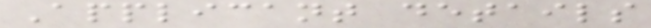Applicant details
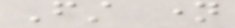First name
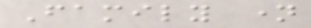Family name
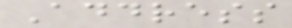Address
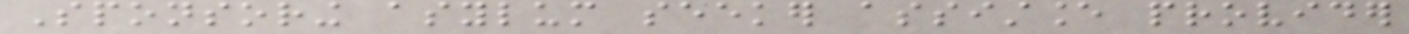Sponsoring asylum seeker assistance provider
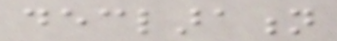declaration
